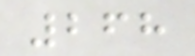268
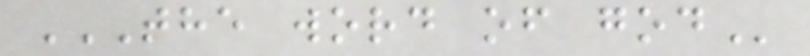THE WORD OF GOD
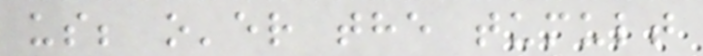us; o'er the tumult
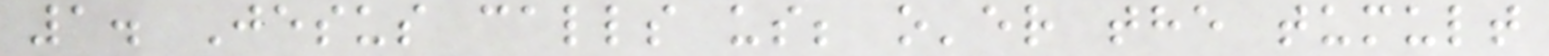1. Jesus calls us; o'er the tumult
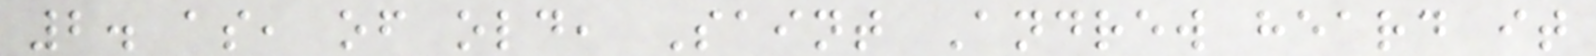2. as, of old, Saint Andrew heard it
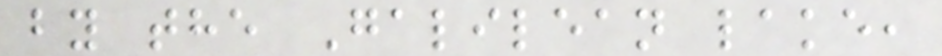by the Galilean lake,
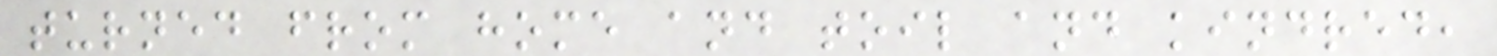turned from home and toil and kindred,
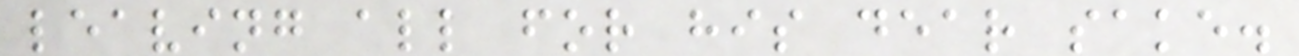leaving all for his dear sake.
